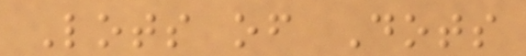Lots of Dots
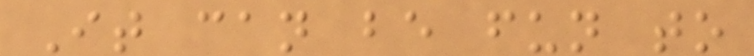It can be fun to
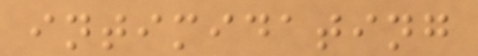intimidating
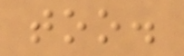too.
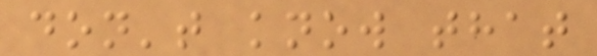don't know that
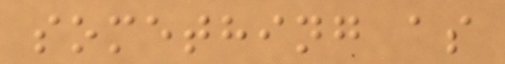something as
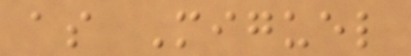as Miguel
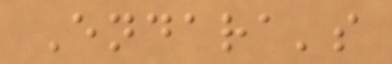Endara's
